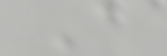A
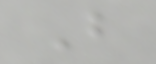B
